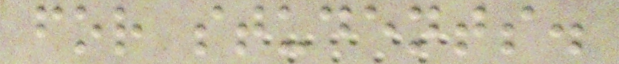for students.
